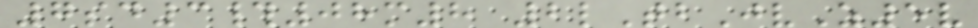7sd3#08m8 2lTbJvZ5v
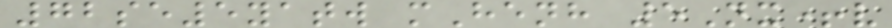72se5yatw mHenh 5Nx+v
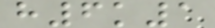h6k1
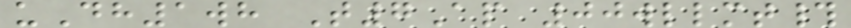uDh1wh T7Ap 00wllmt#
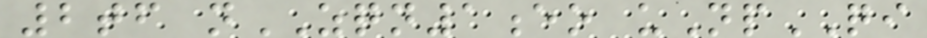2tf nZQN1eo uNpQI
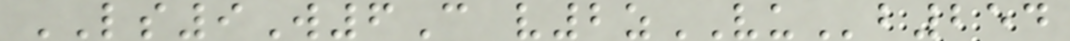LS9W6C v2zVUb254
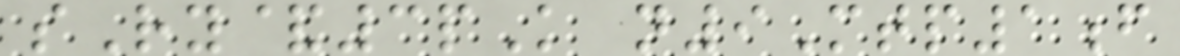sRy&3pK n9Mtp1f
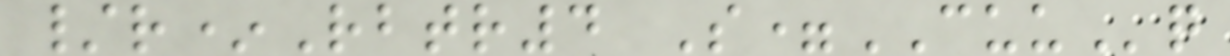/r*Rbtr4 S=CUUq
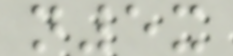n5x
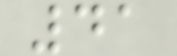41
